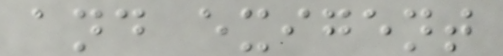and exigent
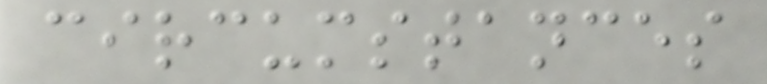circumstances
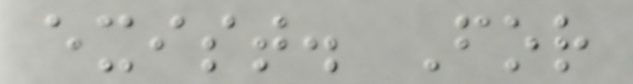exist. For
